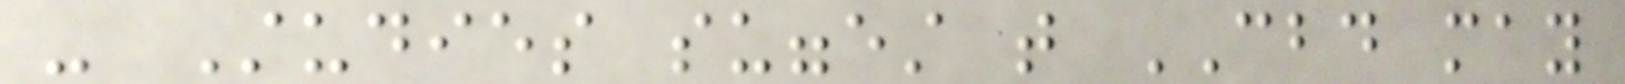- Studies suggest that CBD may
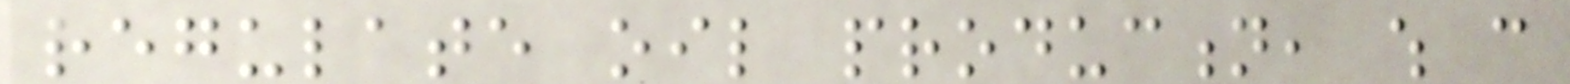regulate oil production, which can
